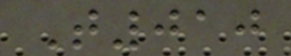T010
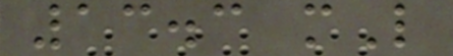13.3 mL
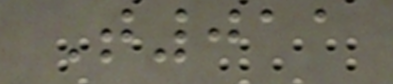T011
